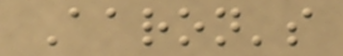Aaron's
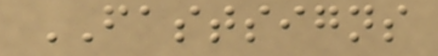FASTSIGNS
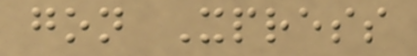gon Xpress
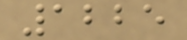1225
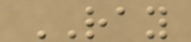RAY
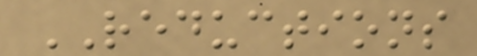REDUCTIONS
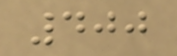400
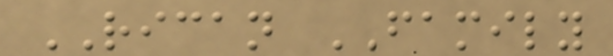RICAN FAMILY
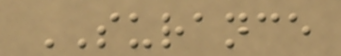SURANCE
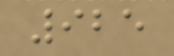925
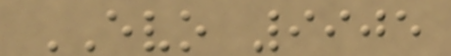EVO 9905
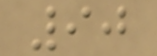90
